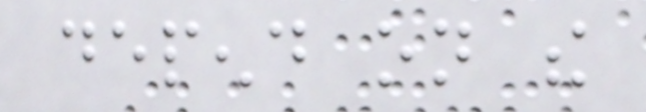depend on the
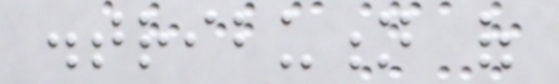distribution of
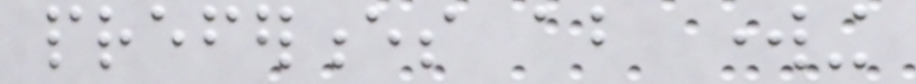preferences about working
